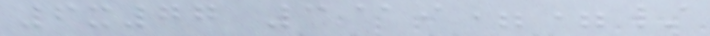6x77 3@i==/
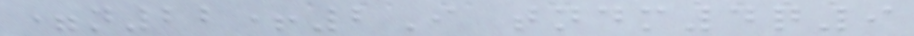=n22+2I tndm4q9
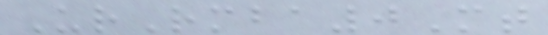UrRmba0Mt
